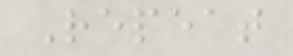Repeat
